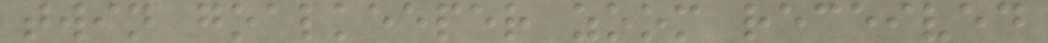twin goalkeeper zoom received
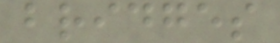bridges
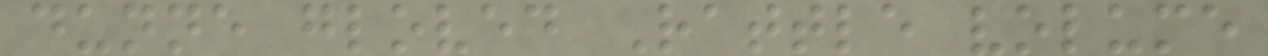dunne gloved Rattle volume
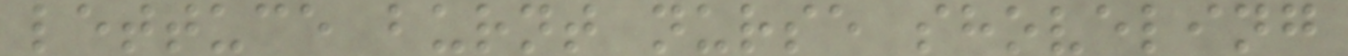lettuce burnt nurse shoveling
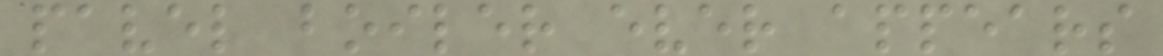pavel boiler ever appears
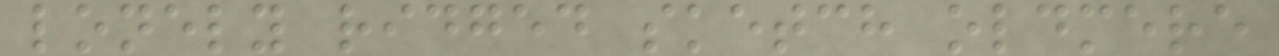lonely ridged sketch oldmere
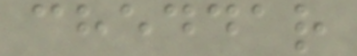cheddar
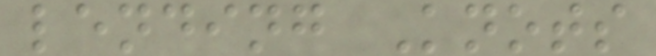lending Knots
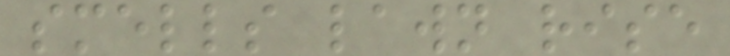smells lawn rise
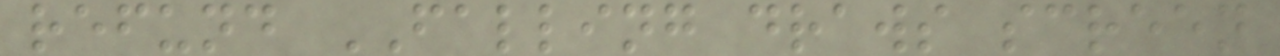refund FALLING draws screen
